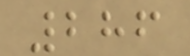286
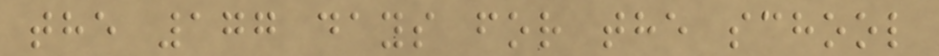the 177 days for the school
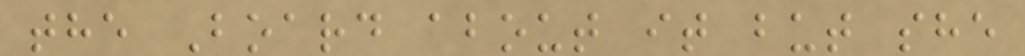the Board about it but she
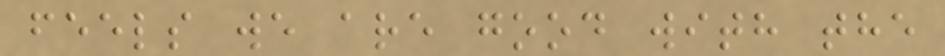feels we are good with the
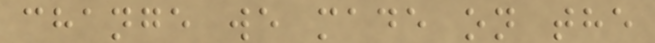change we made on the
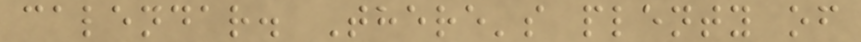calendar. There's plenty of
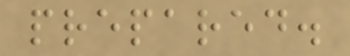prepared.
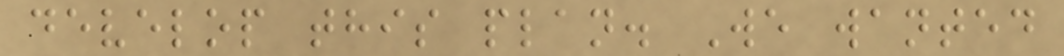develop this plan. We wanted
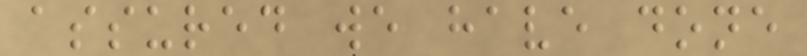assured we have done
